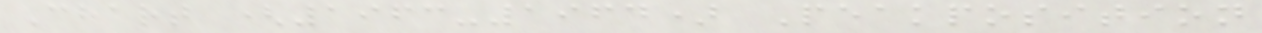Chart (1963-1964) Peakposition
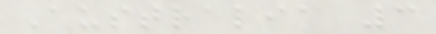Australia 3
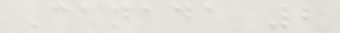Canada 2
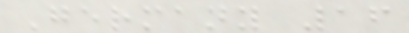Germany 16
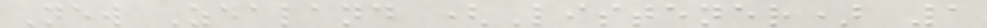New Zealand (Listener) 1
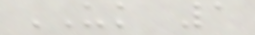UK 1
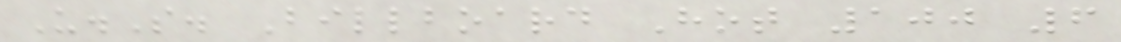U.S. Billboard Hot 100 6
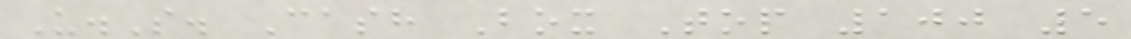U.S. Cash Box Top 100 5
